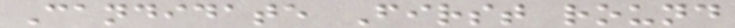Candidate First round
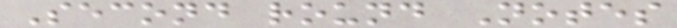Second round Notes
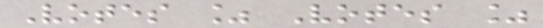Votes % Votes %
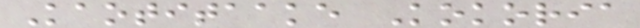Kaotitaake Kokoria
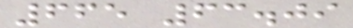665 63.09
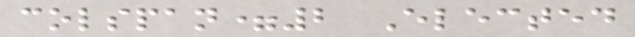colspan=2 Elected
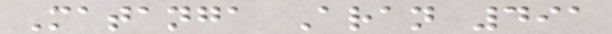Matanga Aran 491
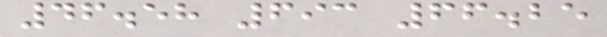46.58 693 66.25
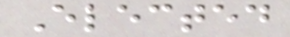Elected
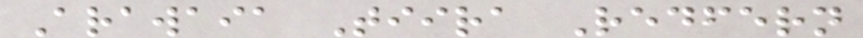Arawaia Tiira Redfern
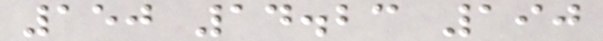150 14.23 190
